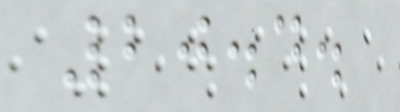20.4.
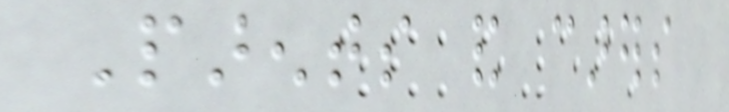Parents and carers
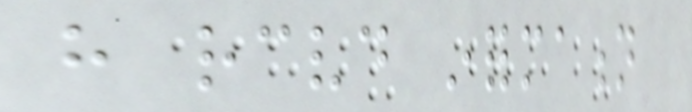have received information
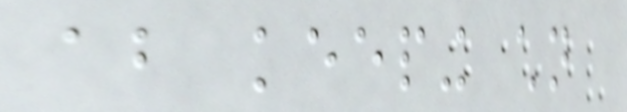about keeping children
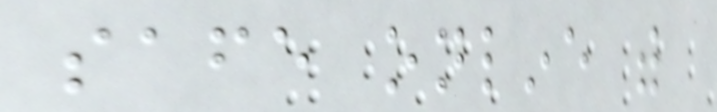safe online with
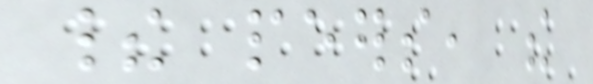their peers, the
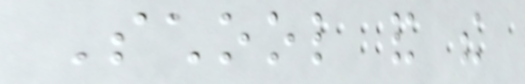School and the
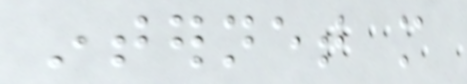internet more
